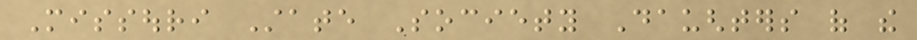Missouri State Society Daughters of the
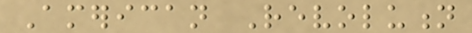American Revolution
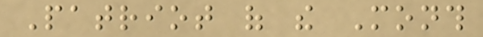Patriot of the Month
